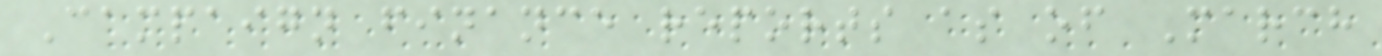Campaign finance reports as of March
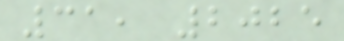31, 2025
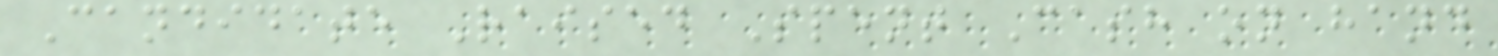Candidate Raised Spent Cash on hand
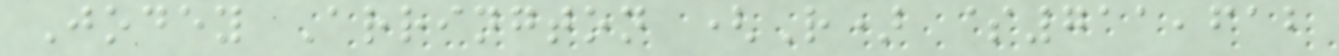Jodey Arrington (R) $711,612
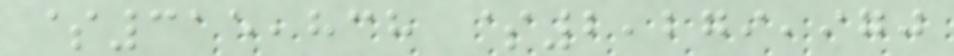$315,838 $2,279,970
